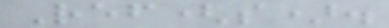Ref(s).
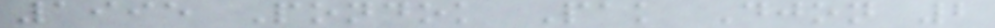1995 Pondok Pak Djon 2
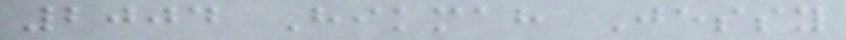2004 Hikmah Jessy
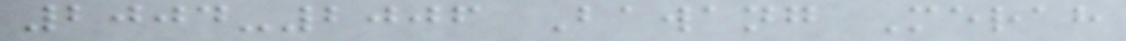2004-2006 Bawang Merah
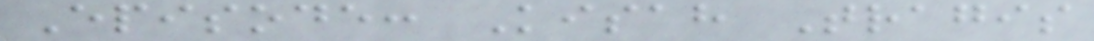Episode: Kisah Tragis
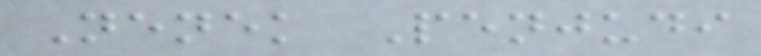Nenek Penjudi
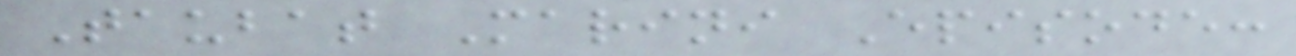Taubat Marini Episode:
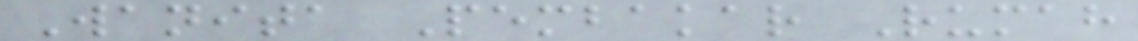Wanita Pembakar Rumah
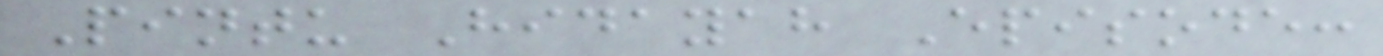Pintu Hidayah Episode:
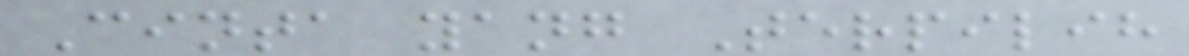Cinta yang Terpilih
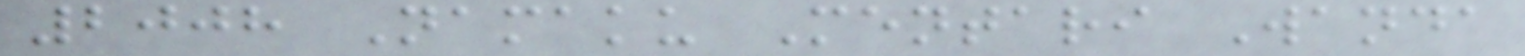2008 Namaku Mentari Wanda
